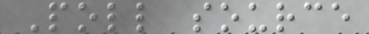Poll source
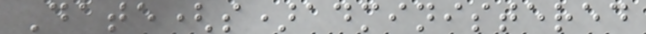Date(s)administered
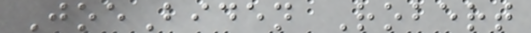JoeBiden Robert
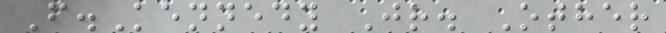F.Kennedy Jr. Other
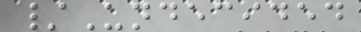/Undecided
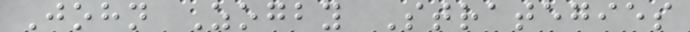John Zogby Strategies
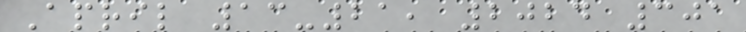April 13-21, 2024 301
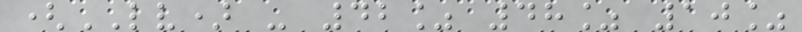(LV) - 42% 48% 10%
